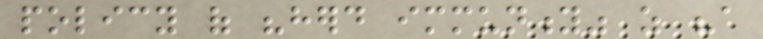policy of "herd immunity" as "a
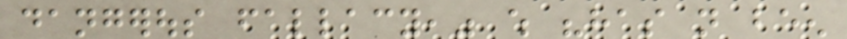dangerous fallacy," which "has not been
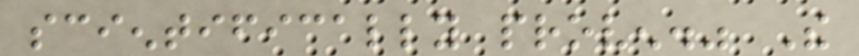scientifically proven." The
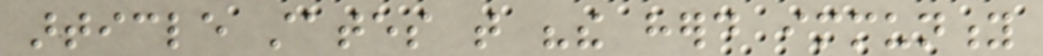article states that "the herd immunity
